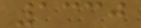1330
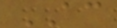AC
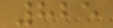825
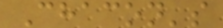Chacon's
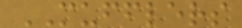MUFFLERS
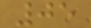05
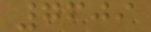7609
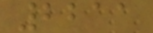2211
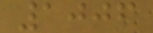1006
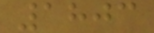1803
